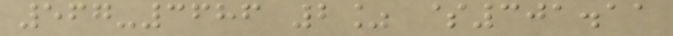567-3686 2% $301.11
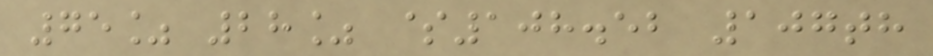75% 28% $108.52 107th
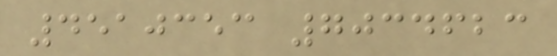4510353 7034623
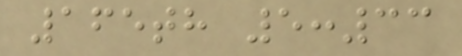165th 5:33
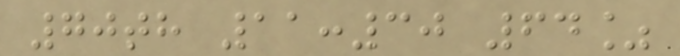70th 11:30 64%
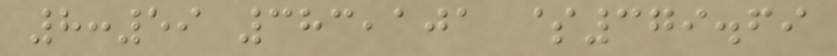8:59 383,101 $379.69
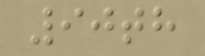90th
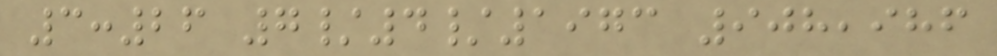3:26 7/4/1973 908,986
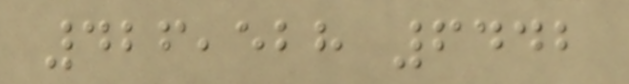426,528 6442
